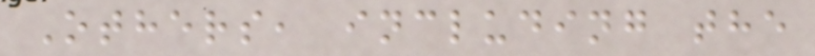Others, including the
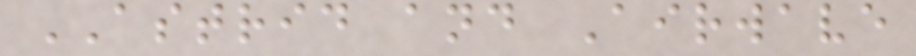ASTRID and Airwave
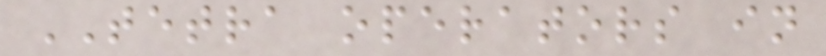TETRA operators in
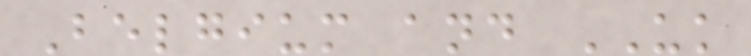Belgium and UK
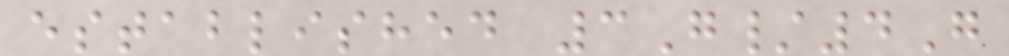established 3G/4G
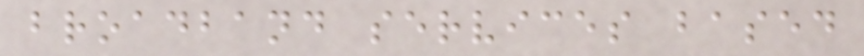broadband services based
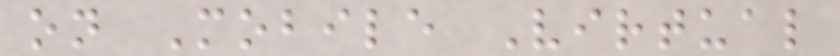on Mobile Virtual
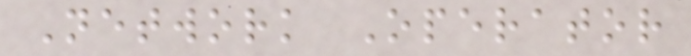Network Operator
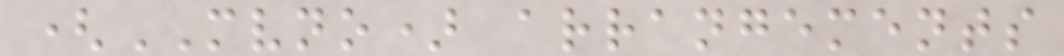(MVNO) arrangements
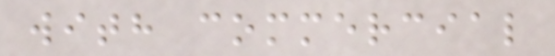with commercial
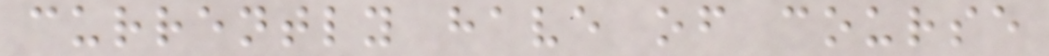currently have of course
